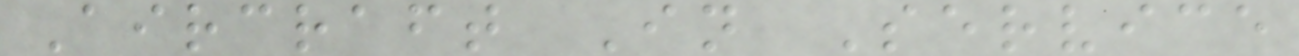Aircraft In Service
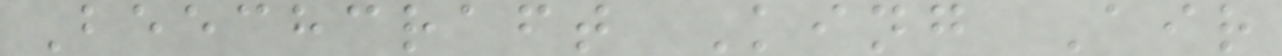Beechcraft King Air
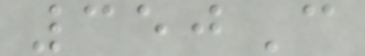350C
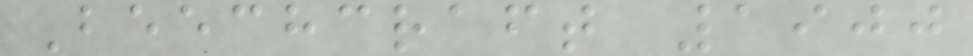Beechcraft 1900
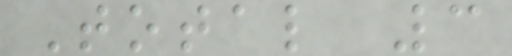Total 3
